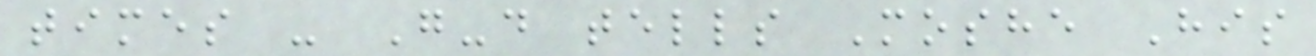times - G-d tells Moshe His
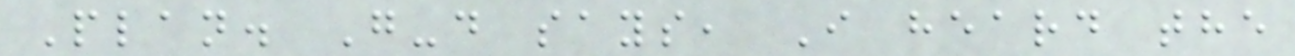Plan. G-d says, I heard the
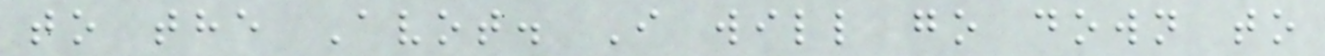to the Avot. I will go down to
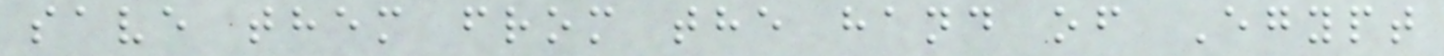save them from the hand of Egypt
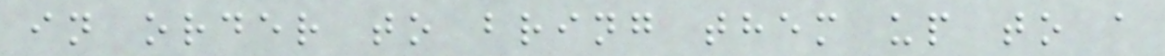in order to bring them up to a
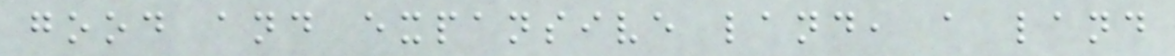good and expansive land, a land
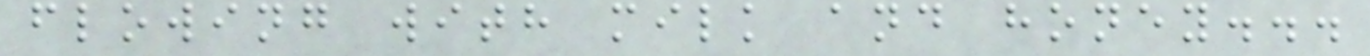flowing with milk and honey...
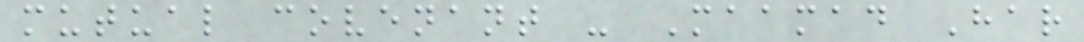mutual covenant - Maamad Har
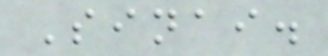Sinai.
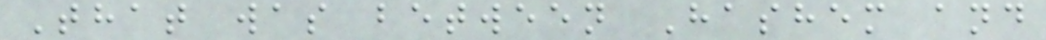That was between Hashem and
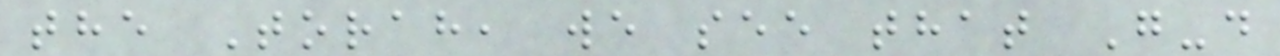the Torah, we see that G-d
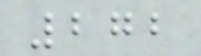272
